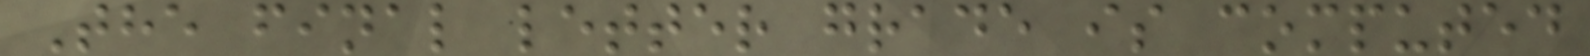The final letter grade is computed
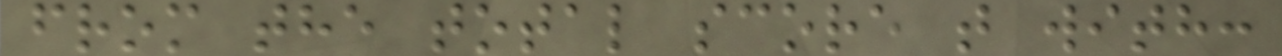from the total score t with:
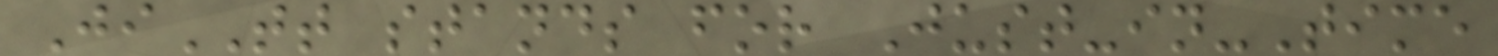JiTT stands for Just-in-Time
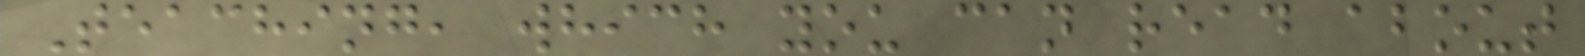Teaching, which you can read about
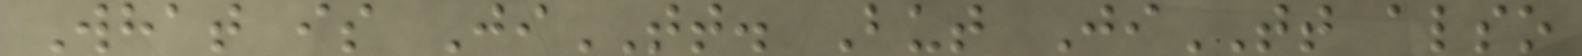What is JiTT. But JiTT also
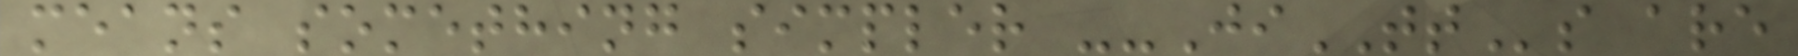means something simpler --JiTTs are
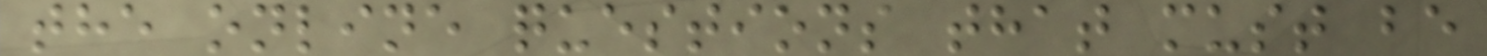the online questions that must be
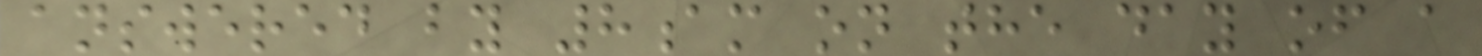answered by 8am on the day of a
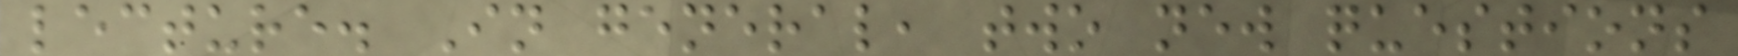lecture. In general, two new questions
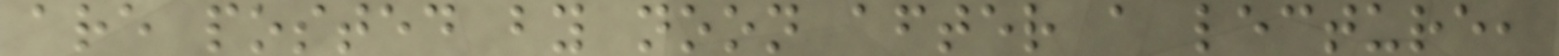are posted by noon after a lecture,
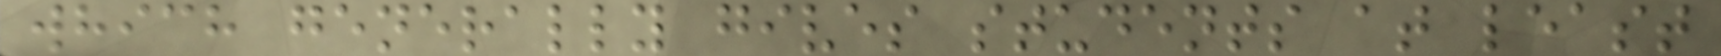which generally gives students at least
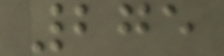275
